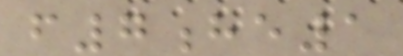f7he1
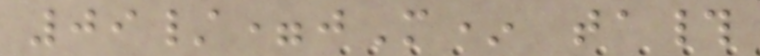09/=jM* ta#
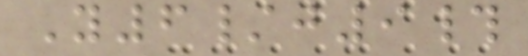Y6/j9#
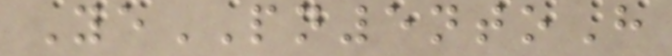YePN5ntoH
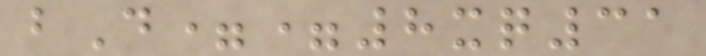bD==8xq31
